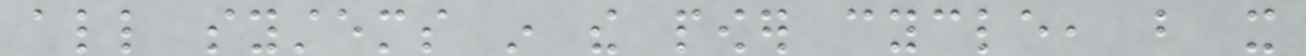all systems in the power cycle, but it
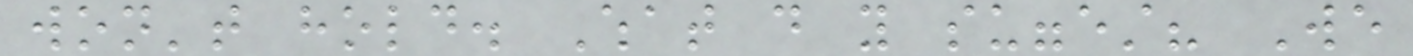won't hold. What do you suggest? We
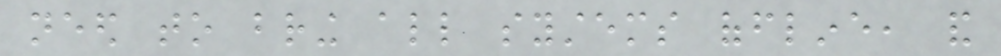need to bring all systems offline, and
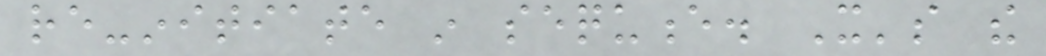re-initiate in sequence. It's the
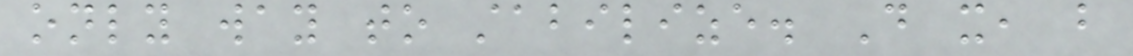only way to stabilize. Do it, but
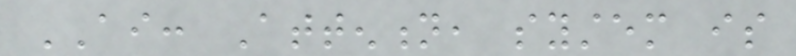AI: Attention, system is
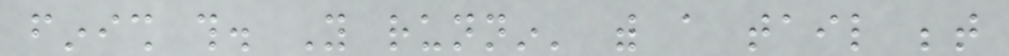finish this. You runnin' with a tail between
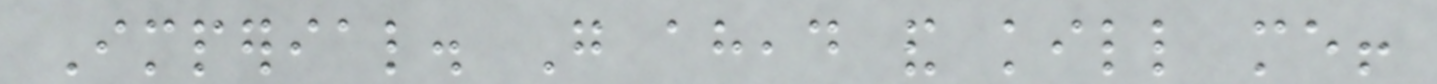Imperial. Go ahead and kill me!
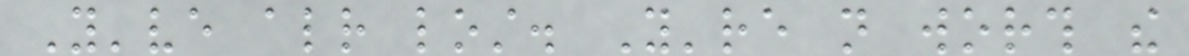You've already lost. You're not worth the
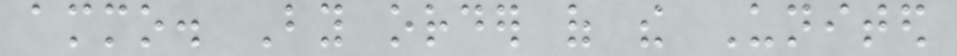ammo. By order of the United
